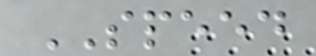SPEED
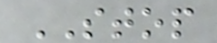STOP
